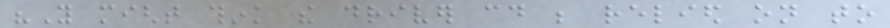"You might think the driver could be relied on to
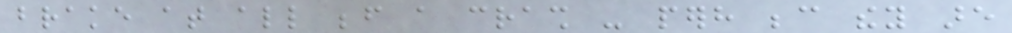brake at all before a crash - perhaps because they are
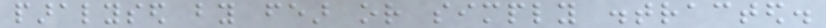paralysed by fear or simply distracted.
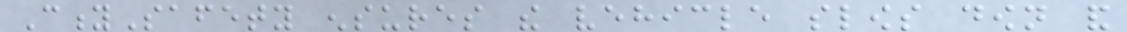CitySafety ensures the vehicle slows down and
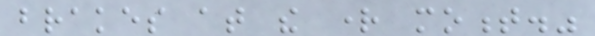brakes at the right moment."
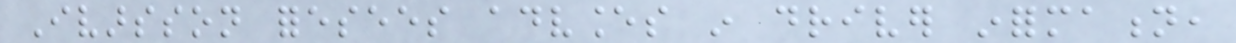Ivarsson foresees advances in driver information,
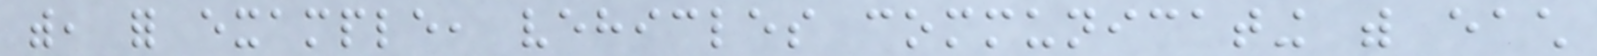with, for example, vehicles communicating with each
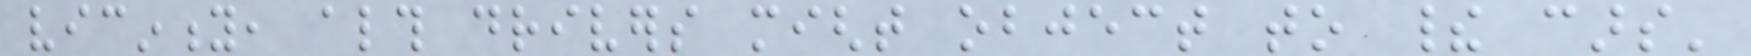vicinity, although drivers might object to their cars'
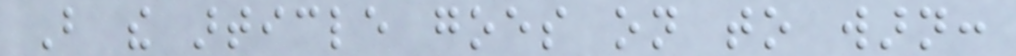But the article goes on to warn:
